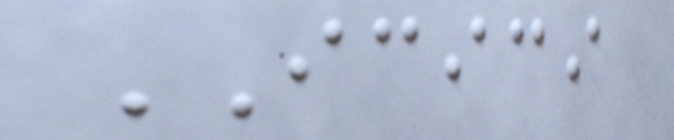ICICI
